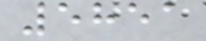5851
